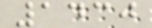1430
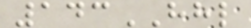143HHL
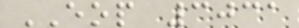EOP 3031
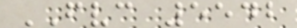FVC 5542
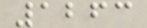1263
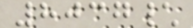8037\
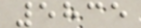5835
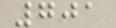701
